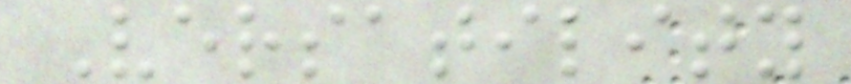Versatility
